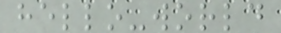hello-world
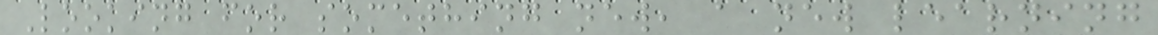Looking for something new, a new learning
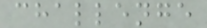challenge
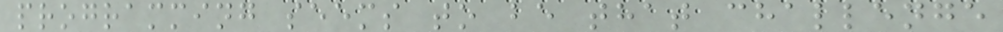programming seems to be that challenge
